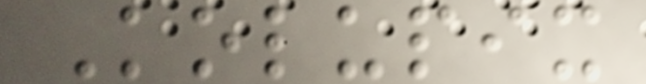Kolupix
